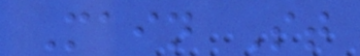Main St
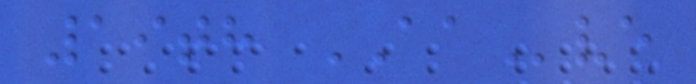19th AAve
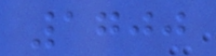1700
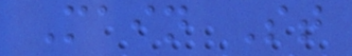Main St
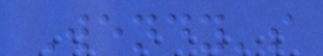Wendy's
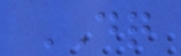DQ
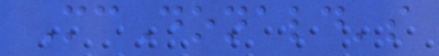McDonald's
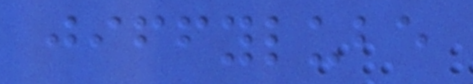jiffylube
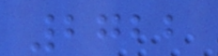2722
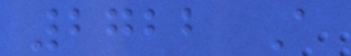2722 A
